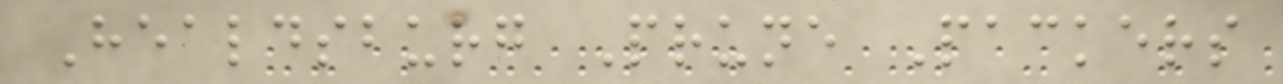Healdsburg Prune Packers
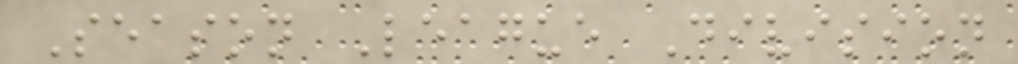Season League Division
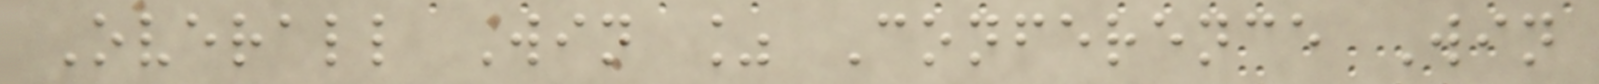Overall Win % Conference Win
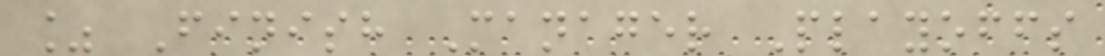% Finish Manager Playoffs
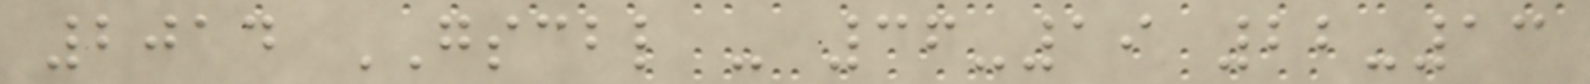2014 GSCBL - 36-19 22-13
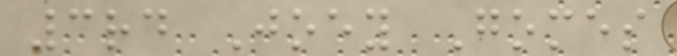3rd Joey Gomes
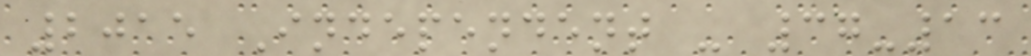2015 Independent - 37-13
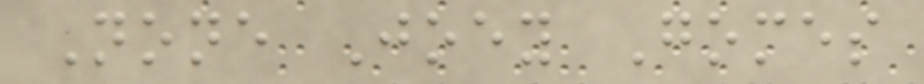None Joey Gomes
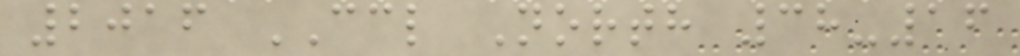2016 CCL North 38-16
